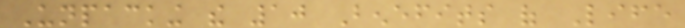Unpacking the 10 Benefits of Life
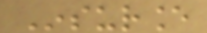Insurance
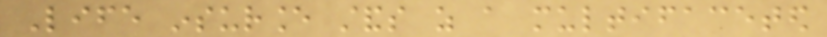Life insurance stands as a multifaceted
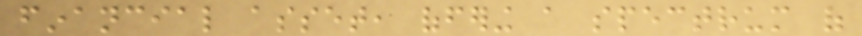financial asset, offering a spectrum of
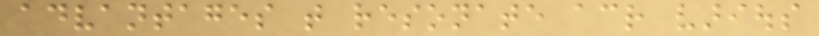advantages that resonate across various
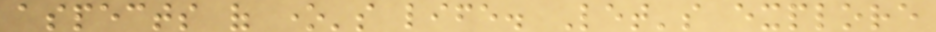aspects of one's life. Let's explore
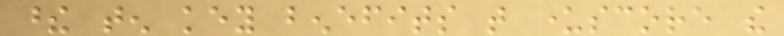these ten key benefits that underscore the
